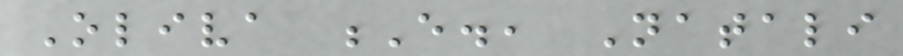Oliva E., Natali
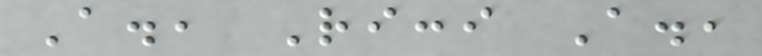A., Ricci A.,
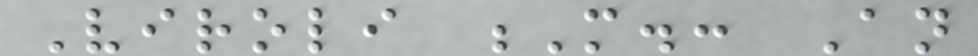Viroli M.: An
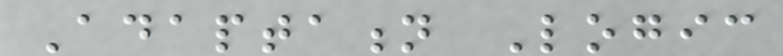Adaptation Logic
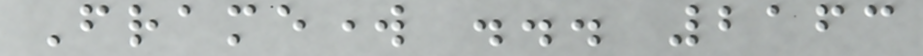Framework ... 2163
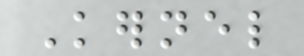Kernel
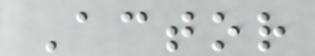Actor
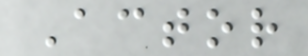Actor
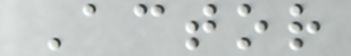Actor
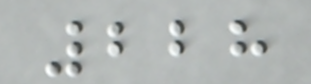228
